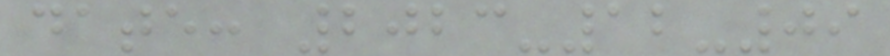date: 2023-12-09
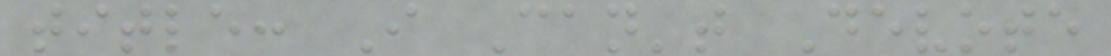title: I Can't Devote
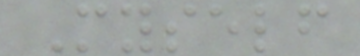Myself
